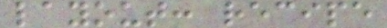layout: recipe
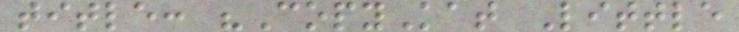title: "CopyKat Little
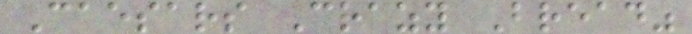Caesars Crazy Bread"
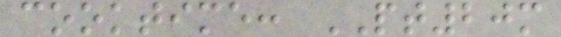cooktime: PT20m
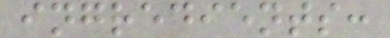ingredients:
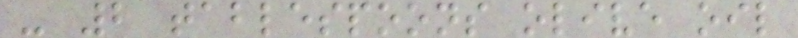- 2 tablespoons olive oil
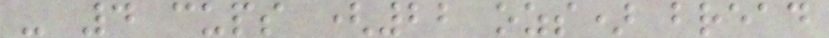- 4 cups (22 ozs) bread
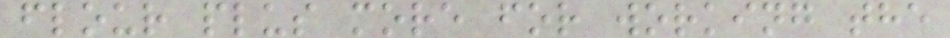flour plus more for working the
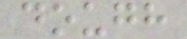dough
